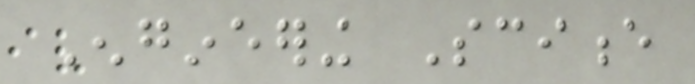Engineering Science
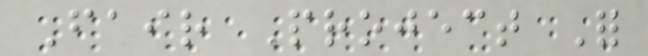Fair Project For
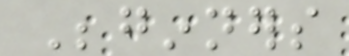Beginners
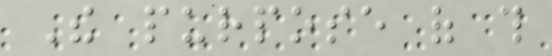The purpose of this
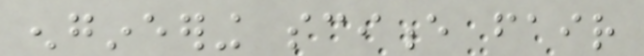engineering science fair
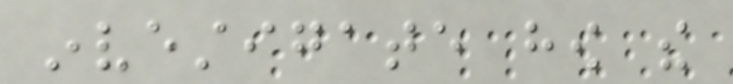investigate how the
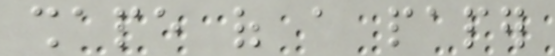shape of a paper
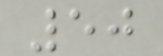50
